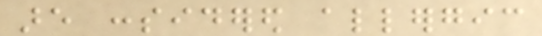are considered allergic
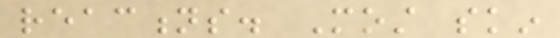reactions. Most skin
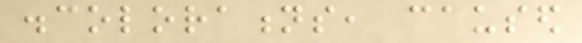discolorations, caused
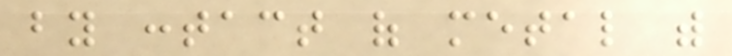by contact of metal with
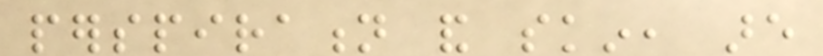perspiration and skin, are
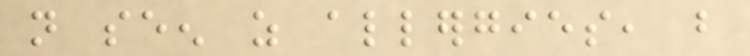not seen as allergies, but
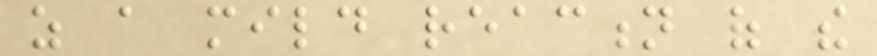as a mild reaction of the
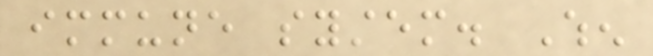immune system. When
